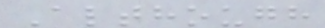Although
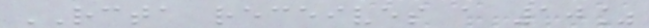RCTA receives a 10%
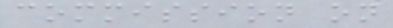commission on
